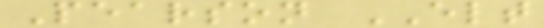Pearson ELT
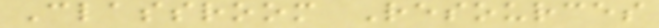Classroom Resources
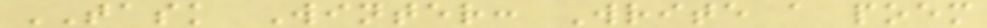TASK Winter: Write a poem
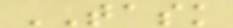TASK
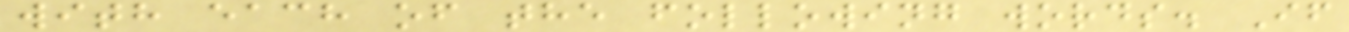with each of the following words. If
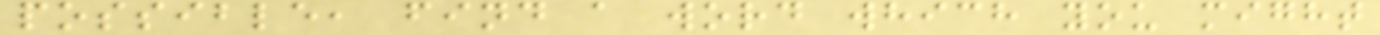possible, find a word which you might
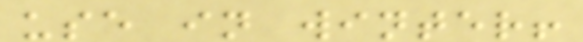use in winter!
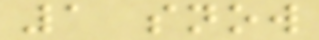1 snow
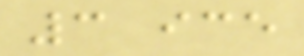3 ice
